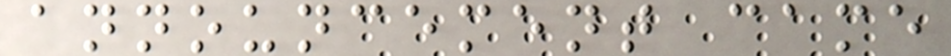announcement came
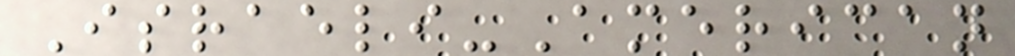Israeli-American
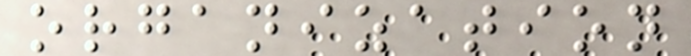organization
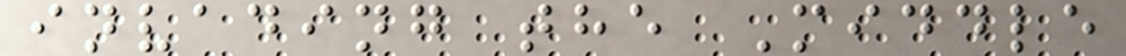invading the Middle
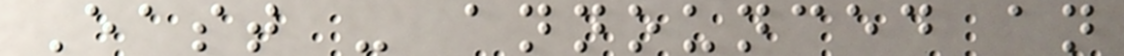East - announced an
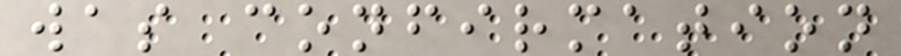was confirmation
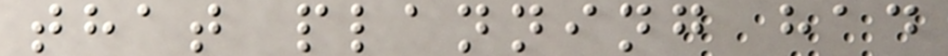that planning had
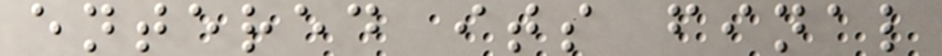entered its final
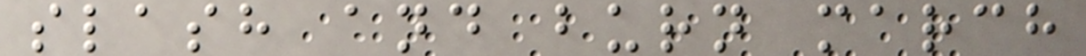slash and burn march
